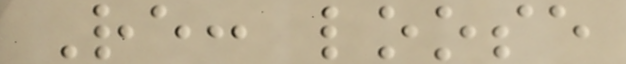Re: loose
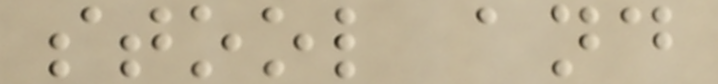stool and
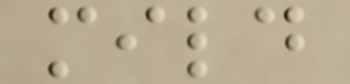mild
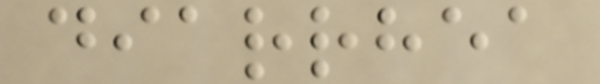diarrhea
